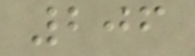206
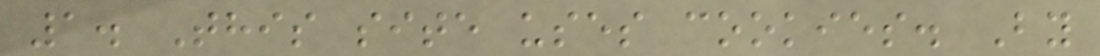1. This site uses cookies. By
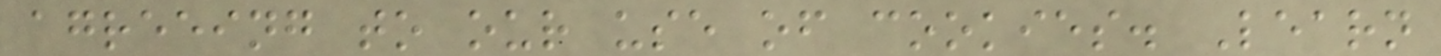agreeing to our use of cookies. Learn
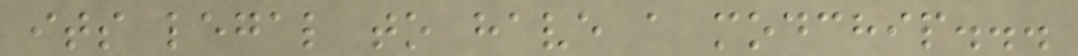its legal to have a modchip...
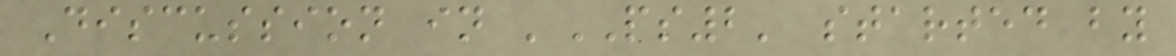Discussion in 'PS2' started by
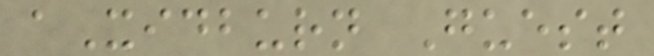aXidburn Guest
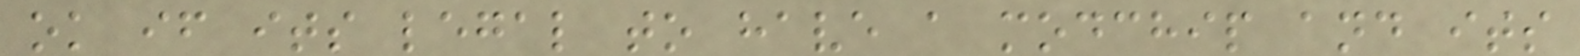ok if its legal to have a modchip and its
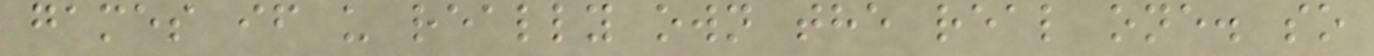games if u really own the real one. so
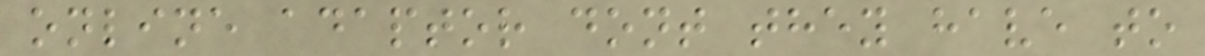online adaptor dont they have to
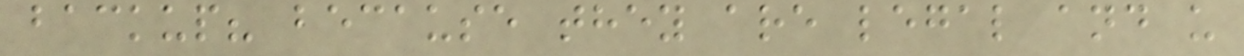backup? because they are legal and u
